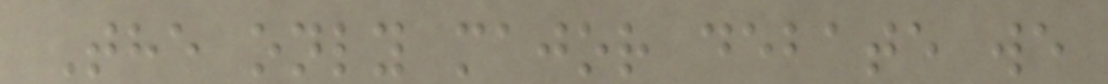The only major debate we
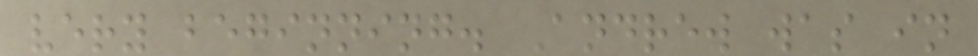very beginning. Andrew was in
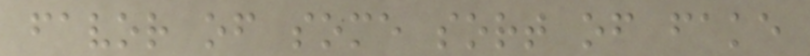favor of some sort of fake
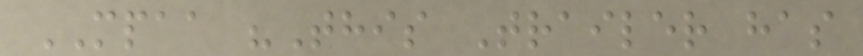MPAA "This Trailer has
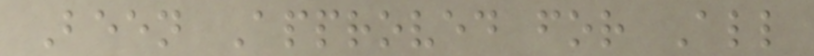Been Approved for All
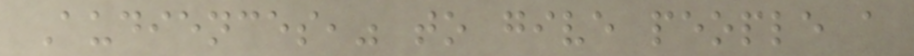Audiences," to give people a
